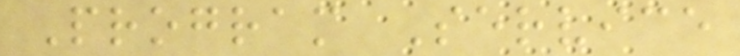Program Service
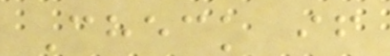Check if
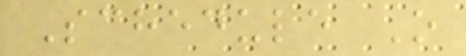Schedule O
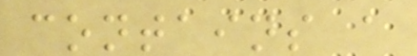contains a
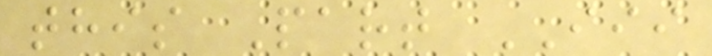this Part III
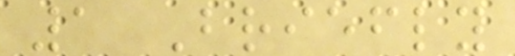1 Briefly
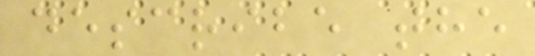describe the
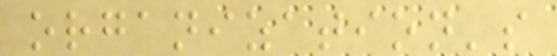organization's
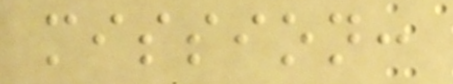mission:
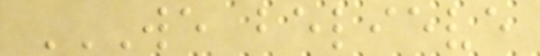WE BELIEVE
